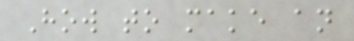How to make an
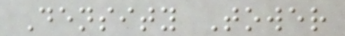Density Tower
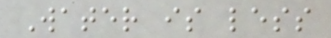Water is less
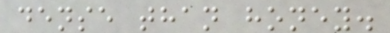dense than honey.
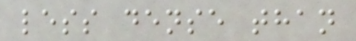less dense than
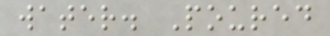water. Poured
